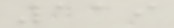119
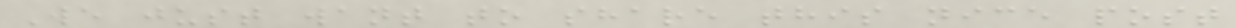We just want to share this nice post
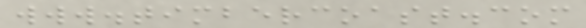www.timbercoast.com
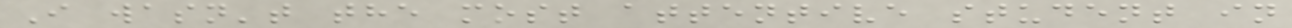I wasn't the most attentive student in
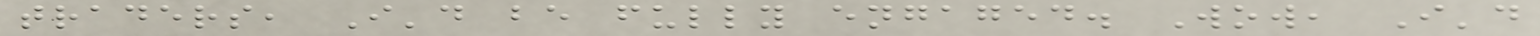traders, I'd be fully engaged. Wow, I'd
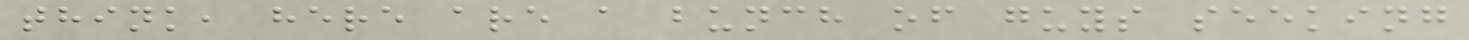think, here are a bunch of guys seeking
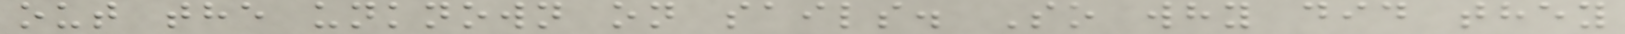out the unknown on sails. So why did they
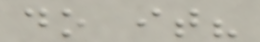do it?
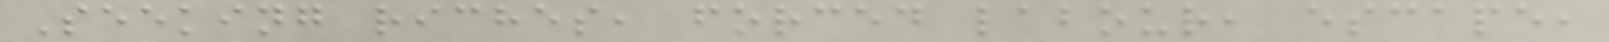Seeking riches, forced labour, escape,
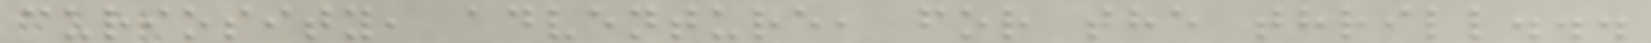curiosity, adventure, for the thrill...
